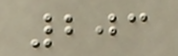203
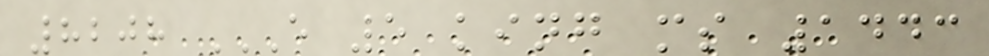8208 E 5 KING MS 1443
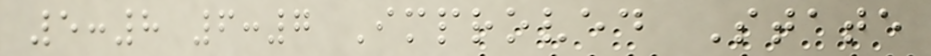5:8 6:7 Improved State
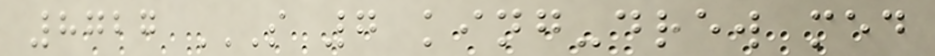8727 S 7 KING-DREW MED
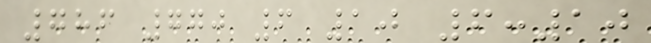786 770 6 10 6:10
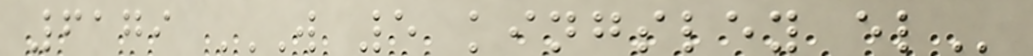6179 W 5 KINGSLEY EL
